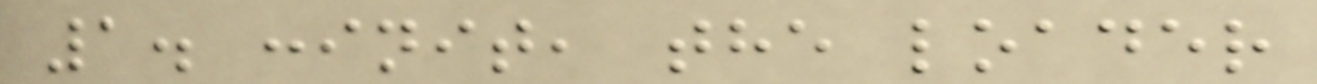1. :init, the loader
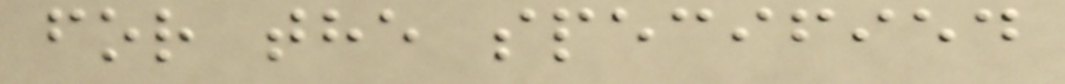for the specified
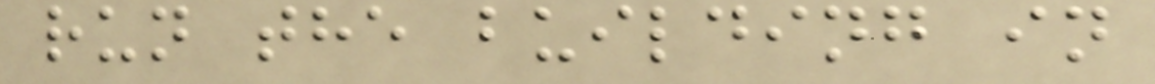run the building in
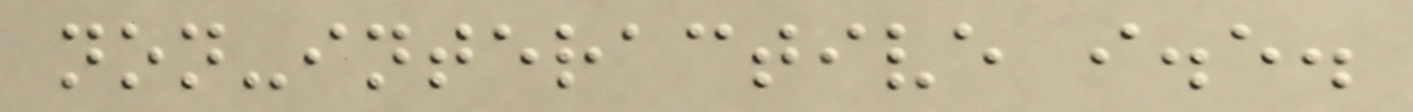non-interactive i.e.
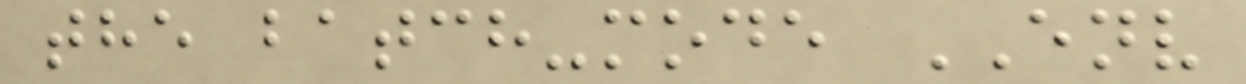the batch-mode ENV
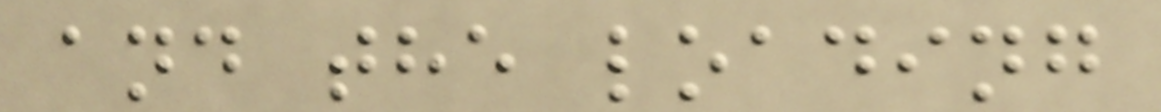and the loading
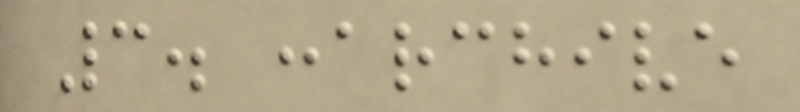3. :archive
